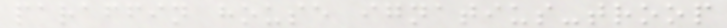paraffin house ignatius-troop
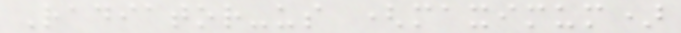Radiator-us (maximum)
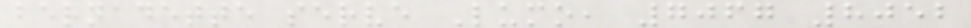bernadette serve Lumo, 7067 8052
